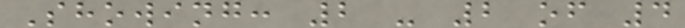Showing: 2 - 2 of 4
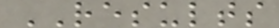RESULTS
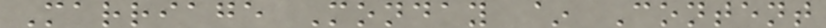Marriage Monday ~ Content
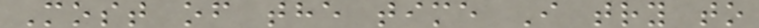Most of the time I try to
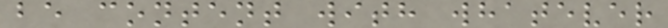be content with whatever
